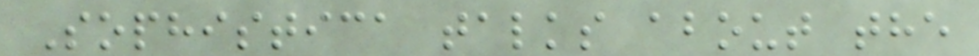Sophistica talks about the
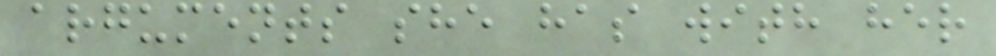arguments she has with her
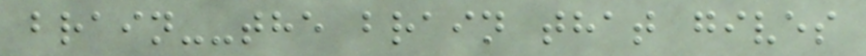brain--the brain that gives
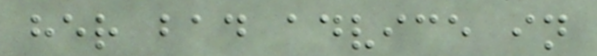her bad advice in
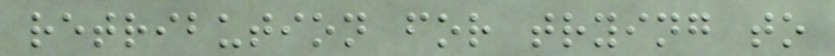retribution for trying to
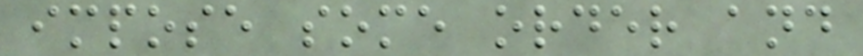impose some order and
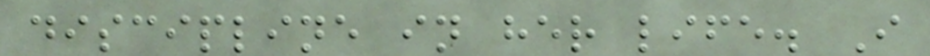discipline in her life. I
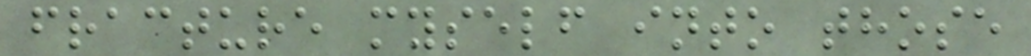fracture myself into those
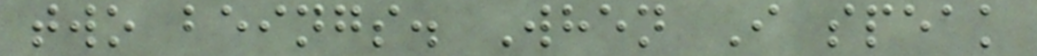two beings. When I speak
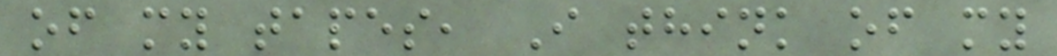of my tapes, I think of my
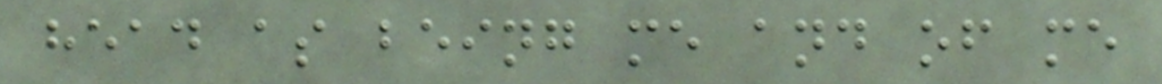head as being me and of me
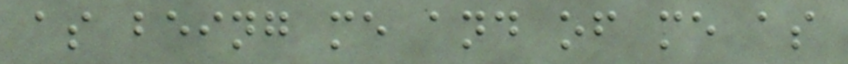as being me and of me as
